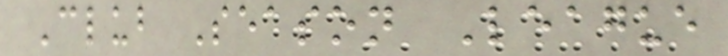Club Season League
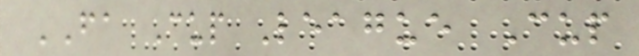FA Cup League Cup
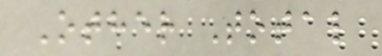Other Total
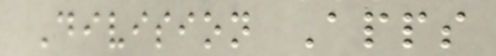Division Apps
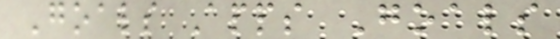Goals Apps Goals
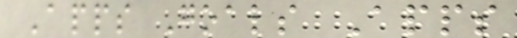Apps Goals Apps
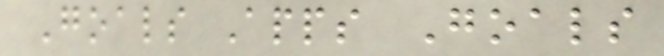Goals Apps Goals
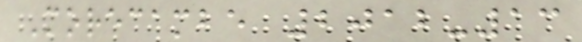Morecambe 2012-13
